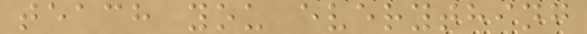teach you everything
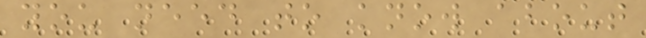you need to know about
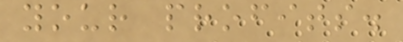your profits.
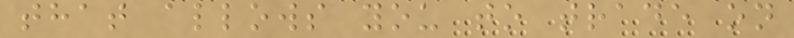that allows you to trade on
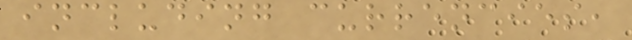including currencies,
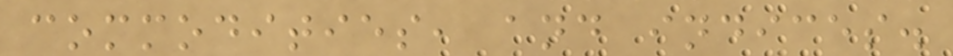commodities, and indices.
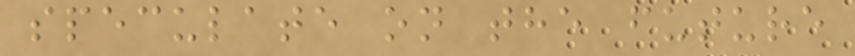speculate on the future
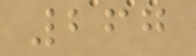267
